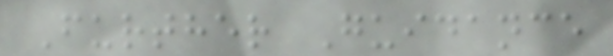Further Guidance
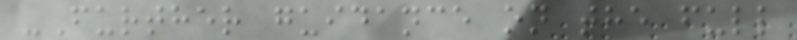-Further guidance on the full
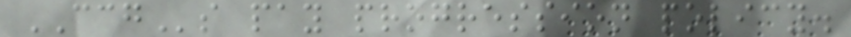CCGs pay progression policy.
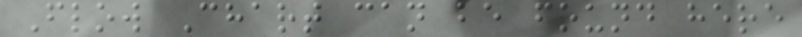Flow Chart can be found here
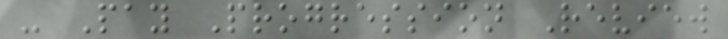- Pay Progression Review
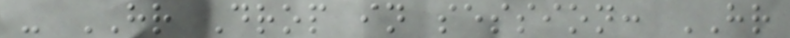- HR Drop in session: HR
